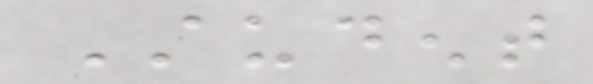Student
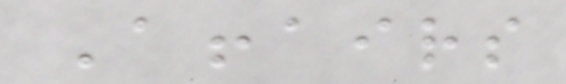Affairs
